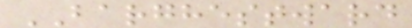BARGHESTWARD
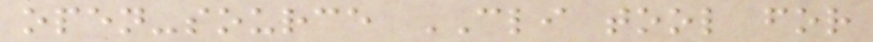open-source CLI tool for
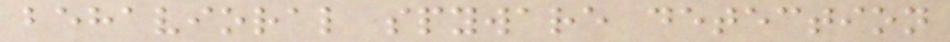behavioral spyware detection
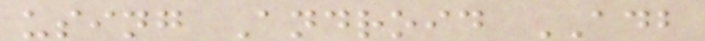using Android ADB
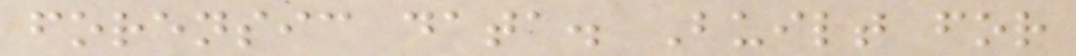forensic data. Built for
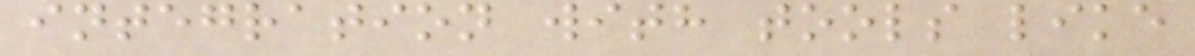integration with tools like
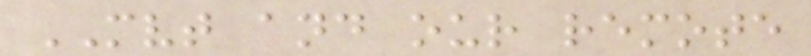MVT and our remote
